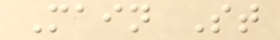Main St
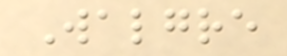Walgre
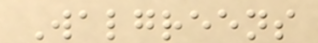Walgreens
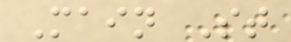Main St
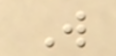W
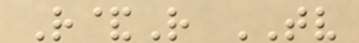R&R TV
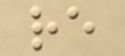re
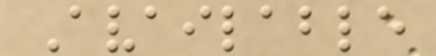Available
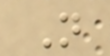N
